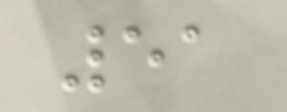51
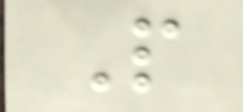P
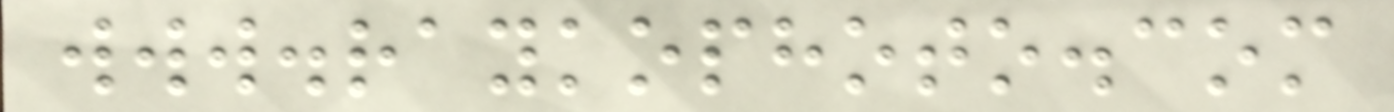www.raykophoto.com
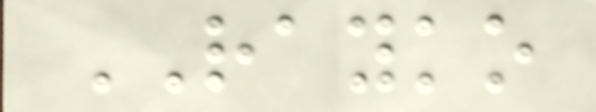RAYKO
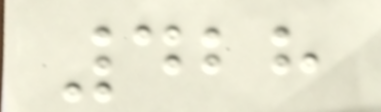428
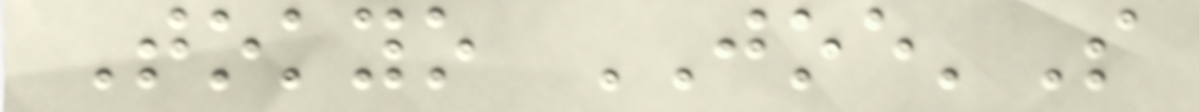Tokyo JOE'S
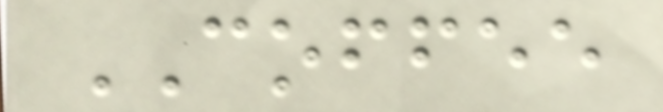COFFEE
